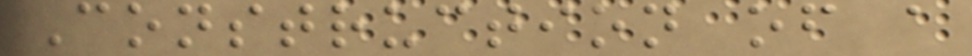Construction of a
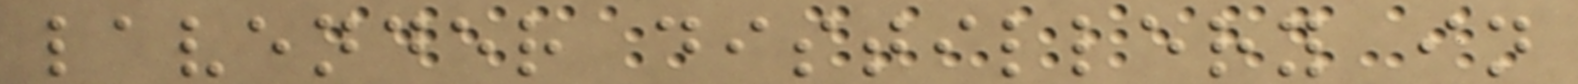lavender distillery in
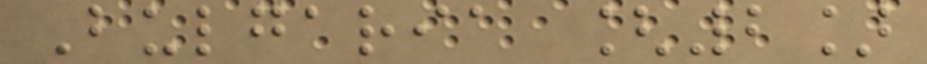Bulgaria [2]
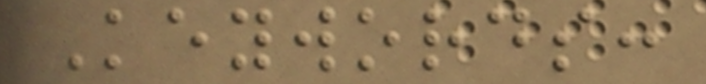Keywords:
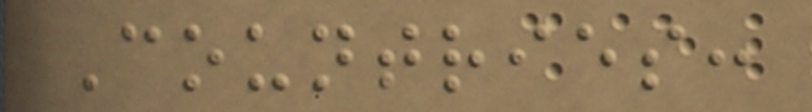Countries:
